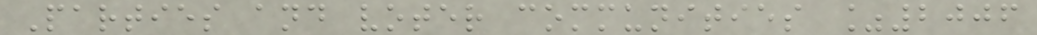Parties and voter communities %2006
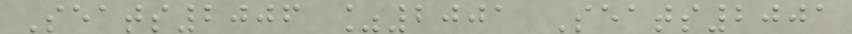Seats2006 %2001 Seats2001
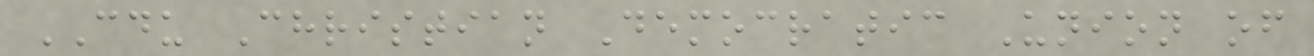CDU Christian Democratic Union of
